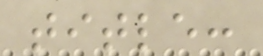title:
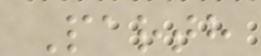Parth
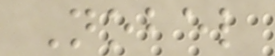Nobel
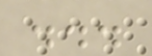...
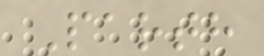Parth
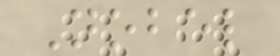Nobel
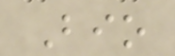Bio
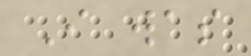I was
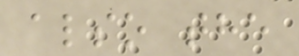also the
